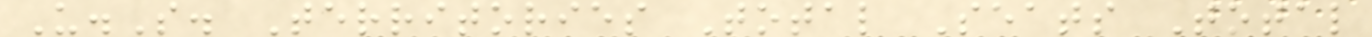U.S. Territories Total Seats Total
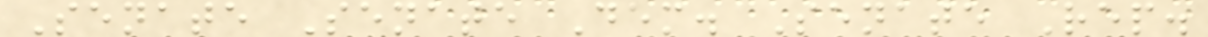Senate Senate Dem. Senate Rep.
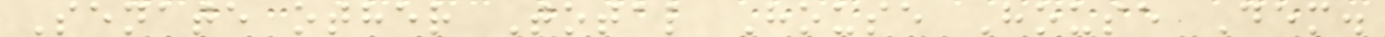Senate other Total House House Dem.
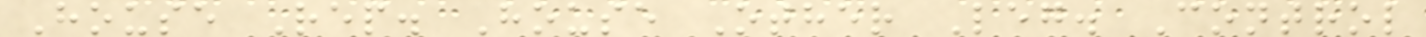House Rep. House Other Leg. Control
